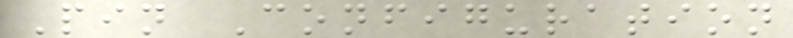Pin Configuration
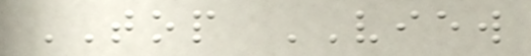TOP VIEW
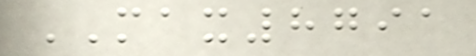MAX8791
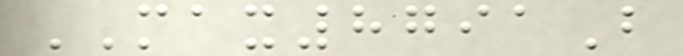MAX8791B
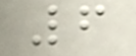6
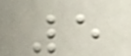5
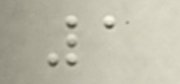1
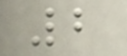2
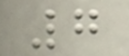7
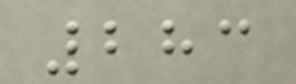283
